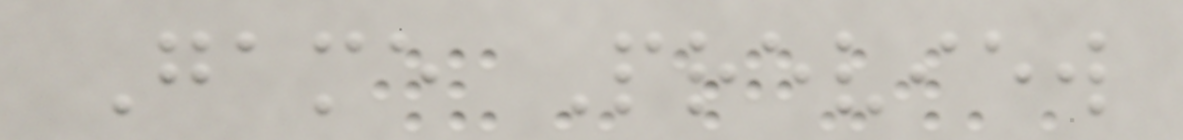Game Preview
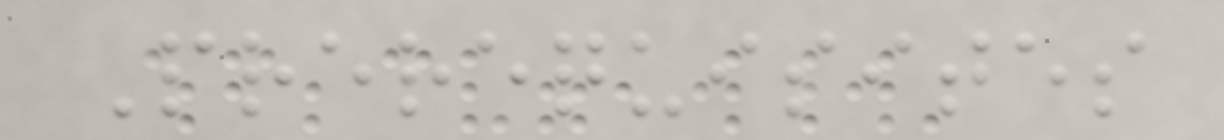Prerequisites
